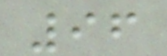96
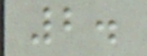2.
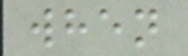when
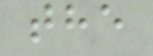the
